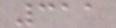311
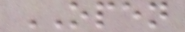OPEN
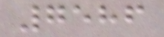7586
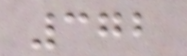372
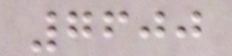7600
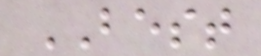BEST
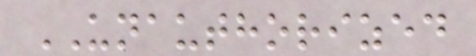UNAUTHORIZED
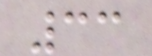33
